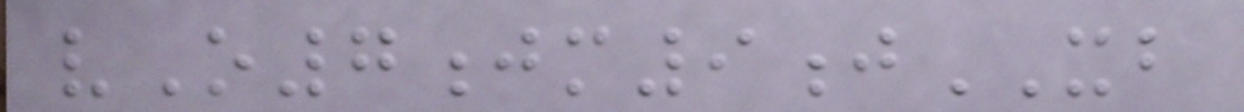vO7jm9jXB
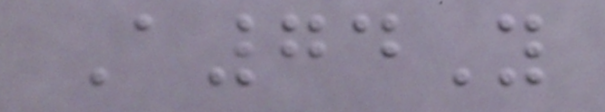A74Y
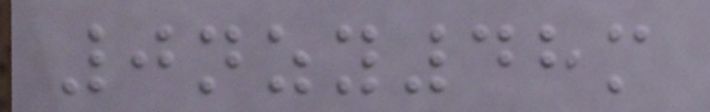0nzy48m
